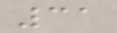31
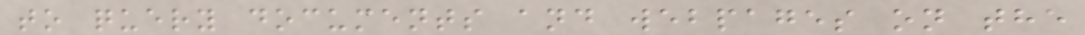to query documents and webpages on the
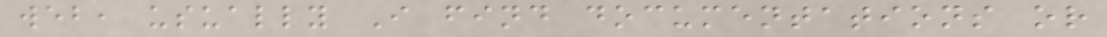web, usually I find documentations or
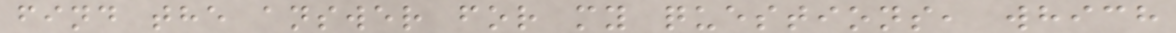find the answer for my questions, which
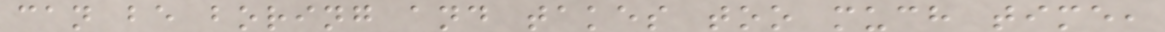can be boring and takes too much time,
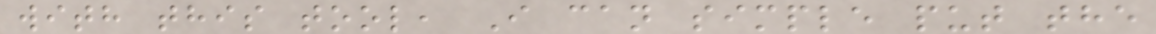with this tool, I can simple put the
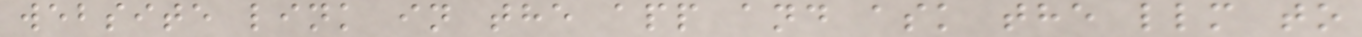website link in the app and ask the llm to
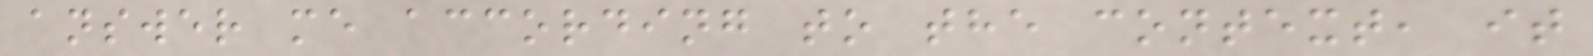answer me according to the context, it
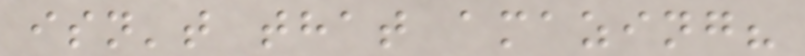isn't that amazing?
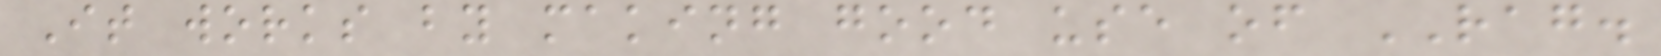It works by making good use of RAG.
